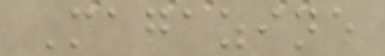Magazine
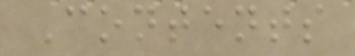Contents
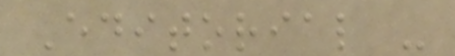Editorial -
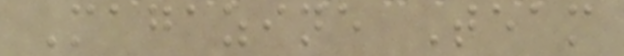Magazine Team
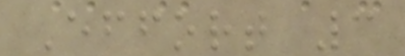Effort 3
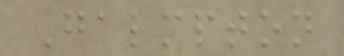Galmpton
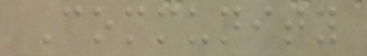Community
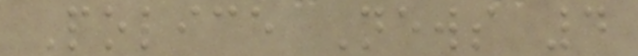Police News 4
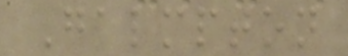Galmpton
